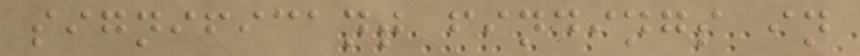significant findings in
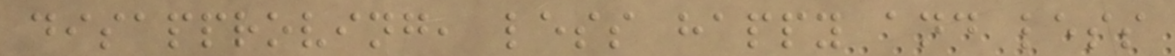disapproving, less happy and less
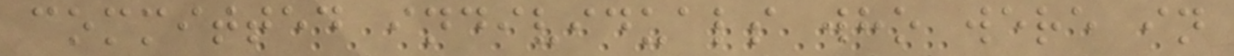committed individuals who were in
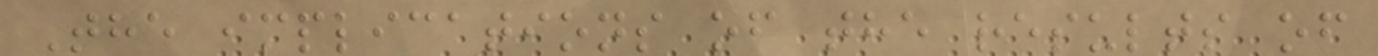The implications of the results of
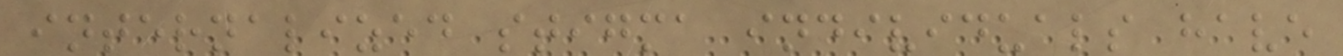internalized stigma individuals have
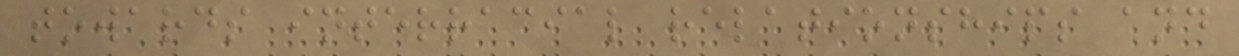towards interracial relationships and
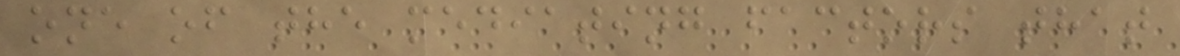one of the mediating factors that
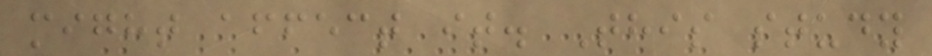might affect it. This study
